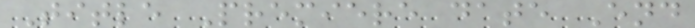Title Premiere date End
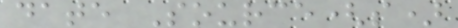date Source(s)
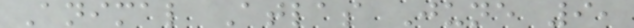Animal Atlas June 9,
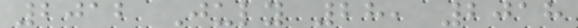2012 July 28, 2018
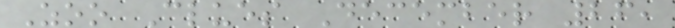Zoo Clues December 26,
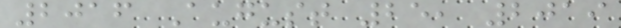2016 August 25, 2019
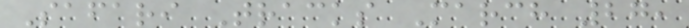Safari Tracks March 27,
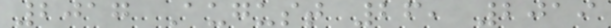2017 August 26, 2019
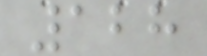128
